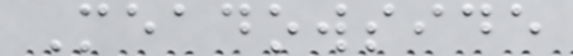Meadowside
